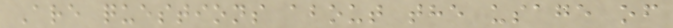Are questions about the usage of
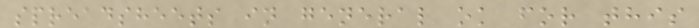spreadsheets in general ok for this
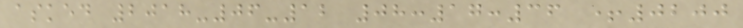asked 2018-06-12 08:17:36 +0200
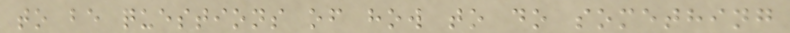to be questions of how to do something
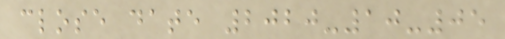close date 2020-10-05
